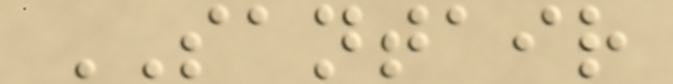SANTAIR
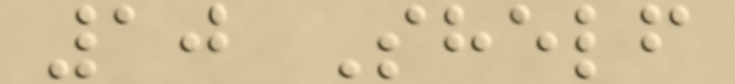10 Shelf
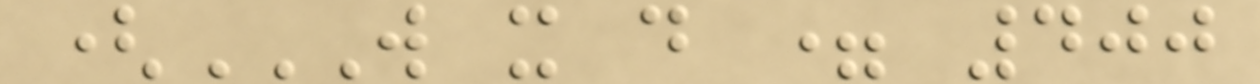(W X D = 400
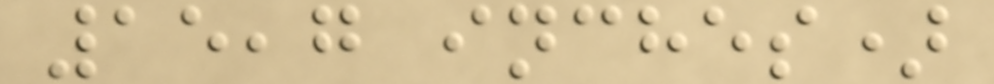15,7 inches)
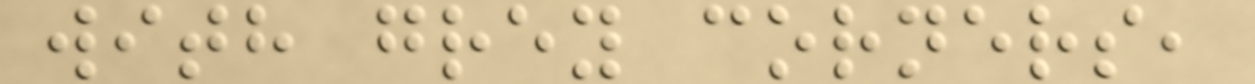with grey corners,
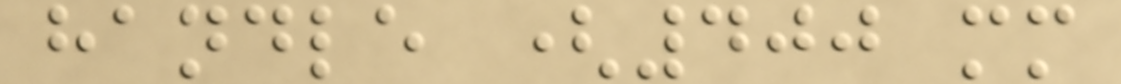handle (400 mm
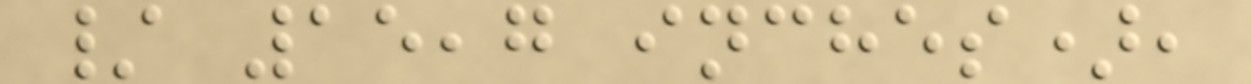/ 15,7 inches),
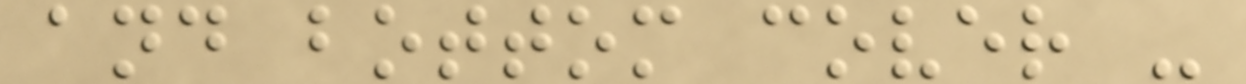and bottom cover -
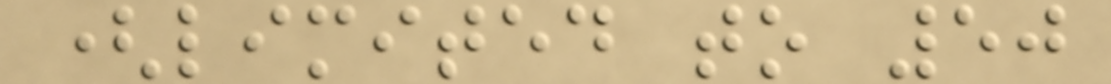(limited to 50
